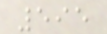595
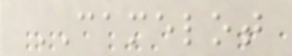CAMELOT
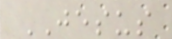JESUS
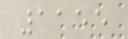1155
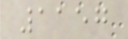1157
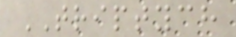TRIPTYCH
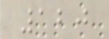120
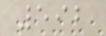592
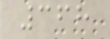368
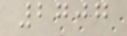2707
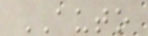AUTO
